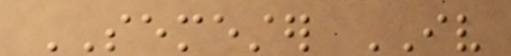SEMESTER IV
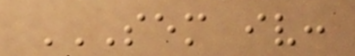SEM IV:
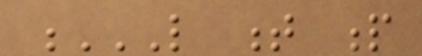L T P
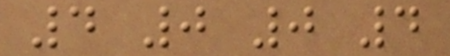4 0 0 4
